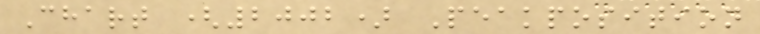Chart (2002) Peakposition
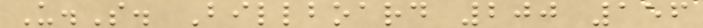U.S. Billboard 200 156
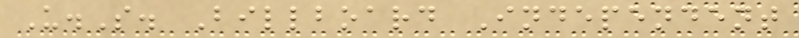U.S. Billboard Independent
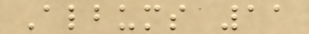Albums 11
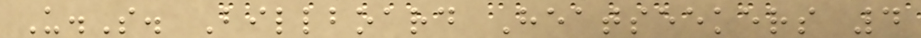U.S. Billboard Heatseekers 4
